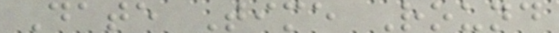Date Time Round
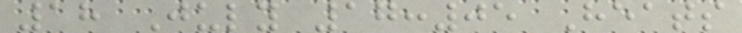18 July 17:05 Heats
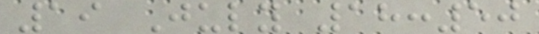19 July 18:50
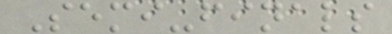Semi-finals
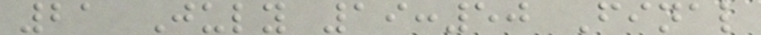21 July 19:50 Final
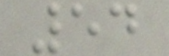54
